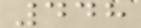448
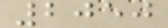2050
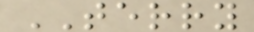TERRY
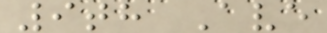9th Ave
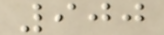900
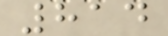814
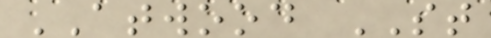ATWOOD ST
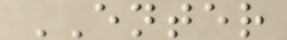ENTER
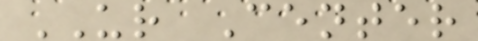UR Center
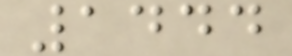1444
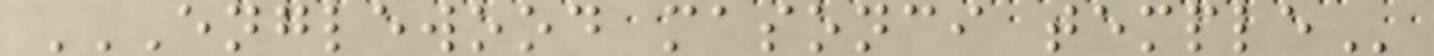ENGLEWOOD MASONCI TEMPLE
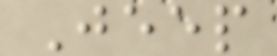Jeep
